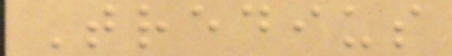Tredius
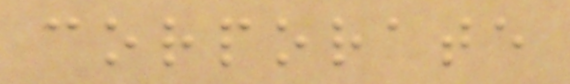corporate
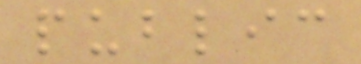public
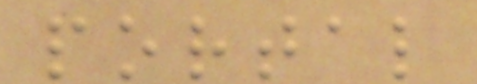portal
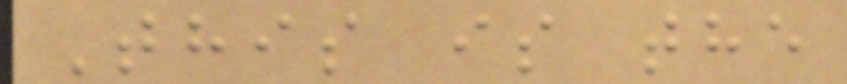This is the
